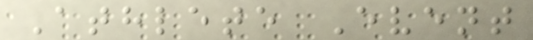Athlete Event
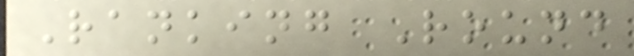Ranking Round
